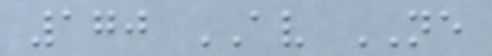170 AV NE
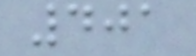401
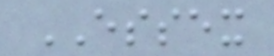ESSEX
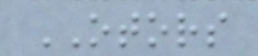OTORS
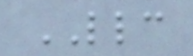LLC
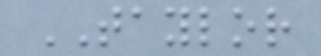TAYLOR
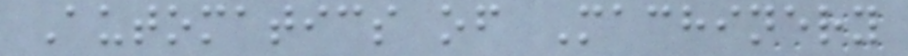Automatics of Machinery
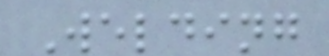Welding
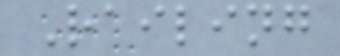Railing
